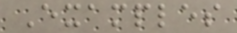Examples
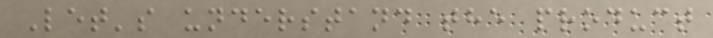Let's understand the product
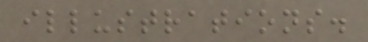illustrations.
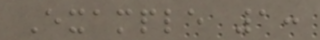Example 1:
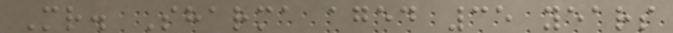Mr. Sharma aged 35 years
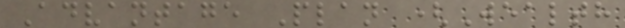Advantage Plan (Wealth
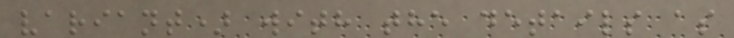variant) with the details as
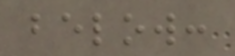below:
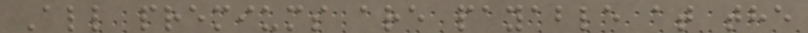All premiums are payable at the
